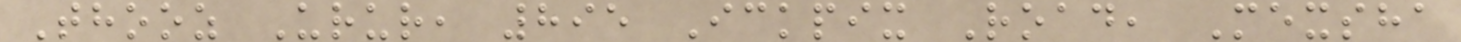Thooz Urur, 895 Ickpix Road, Mexsha
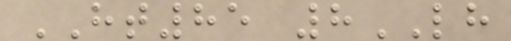HT85 8LH
